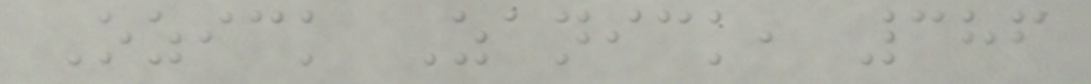Ozick Zanick, 386
